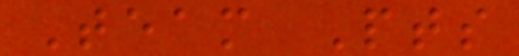Team Pts
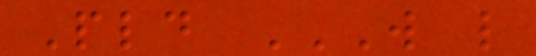Pld W L
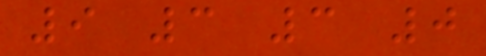9 3 3 0
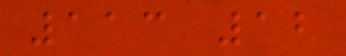113 12
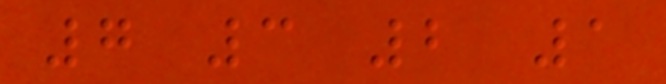7 3 2 1
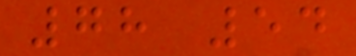78 54
